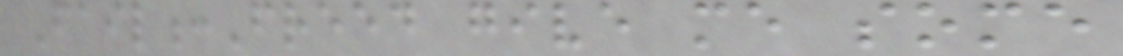Fail:Freed give me some
